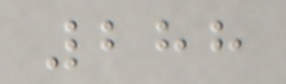288
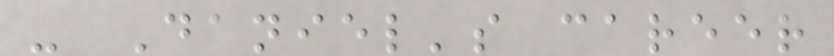- Daniel's career
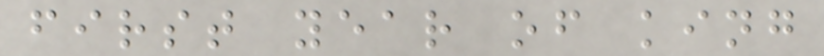first year of king
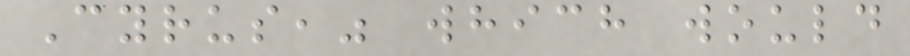Cyrus," which would
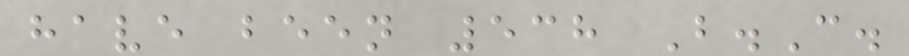have been 538 B.C.
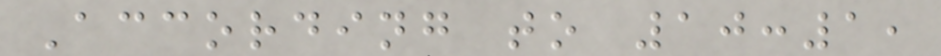According to 10:1,
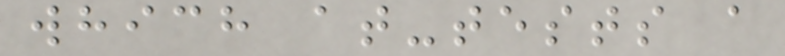which at-tests a
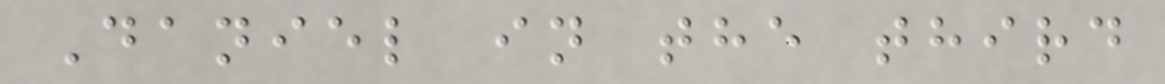Daniel in the third
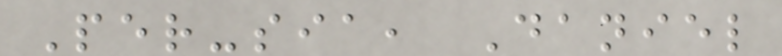Per-sia, Daniel
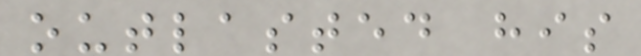outlasted his
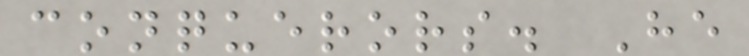conquerors. He
